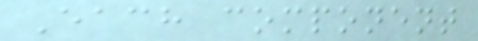Each component
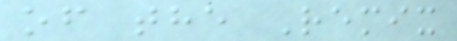of the Remix
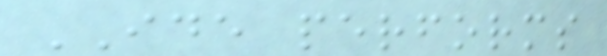IDE performs
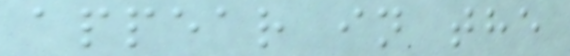appear in the
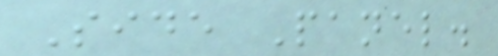Side Panel.
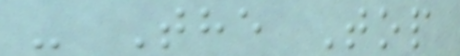- The Top
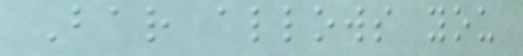Bar allows you
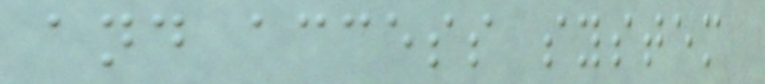and access system
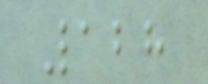128
